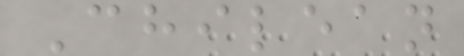Chilean
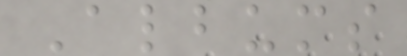Albums
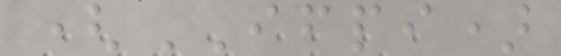(IFPI)
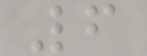6
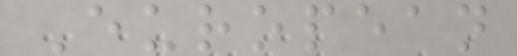European
